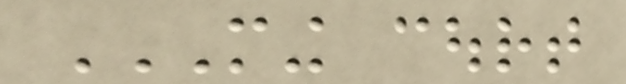MING COURT
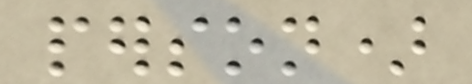person)
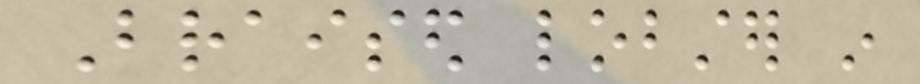Braised lobster in
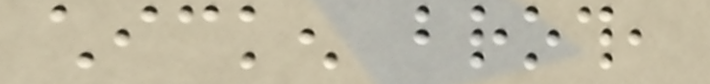chicken broth,
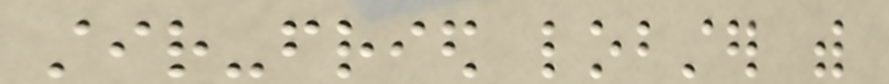stir-fried lobster with
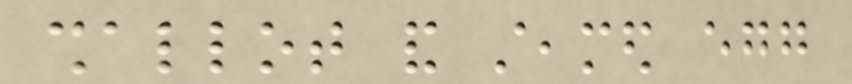shallot and steamed egg
